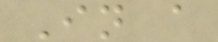In a
